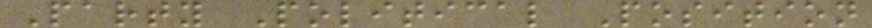Party Political Position
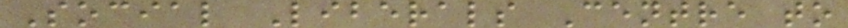Social Liberals Centre to
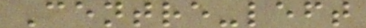Centre-left
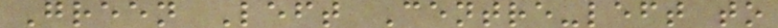Green Left Centre-left to
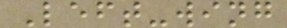Left-wing
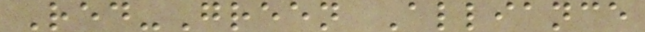Red-Green Alliance
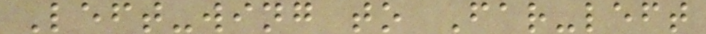Left-wing to Far-left
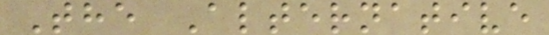The Alternative
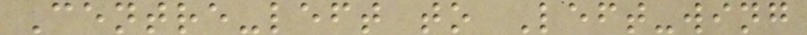Centre-left to Left-wing
